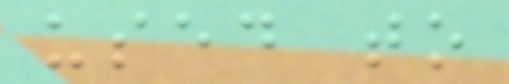used to
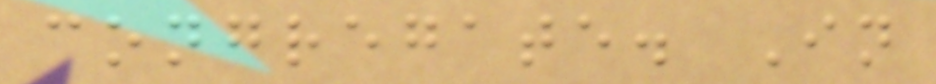congregate. In
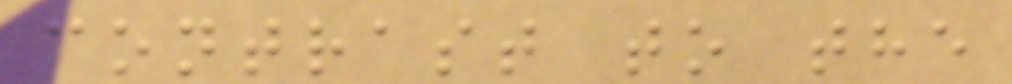contrast to the
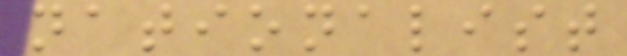nationalist
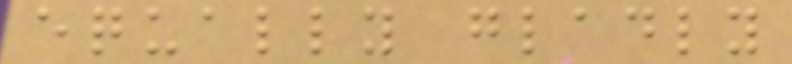equally gladly
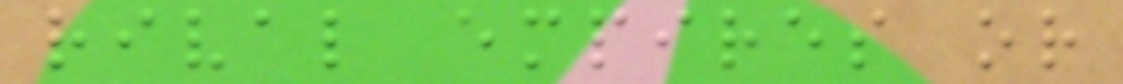rival empires or
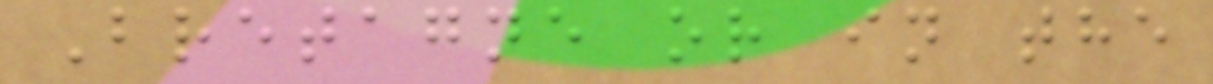Bretagne or in the
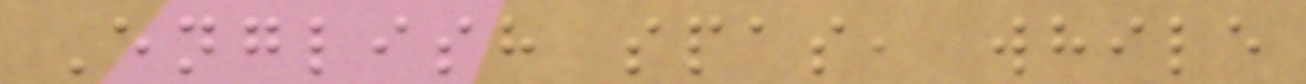English spas, while
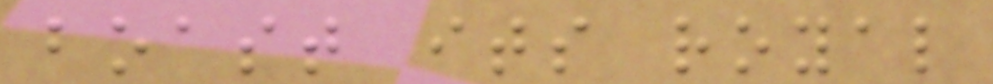boast its royal
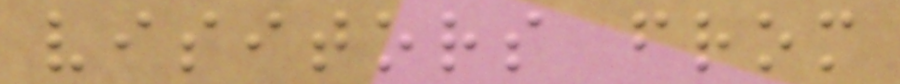visitors from
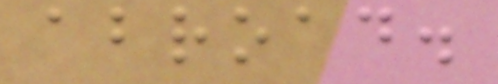abroad.
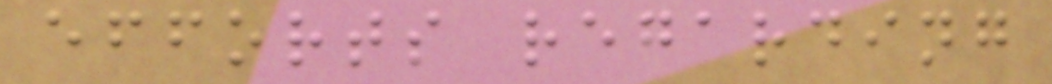efforts regarding
